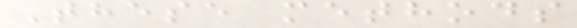These methods
